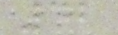42
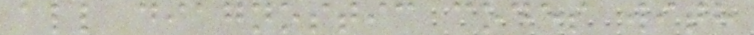all diagnostic codes with
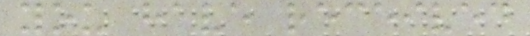you have received
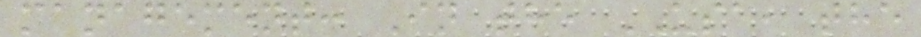management: In the USA, the
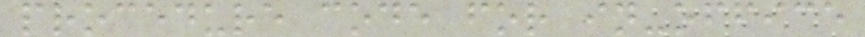procedure code for in-office
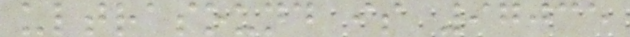ultrasound is 97035
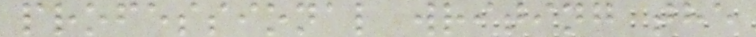professional writing the
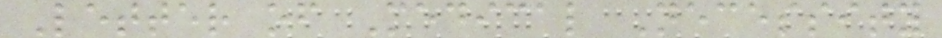Letter of Medical Necessity
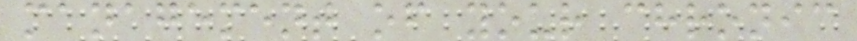management of your chronic
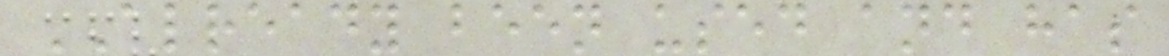ALREADY been used and has
